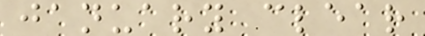january clear
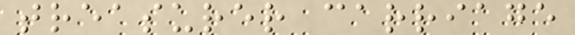treasurer carriage
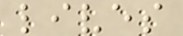lives
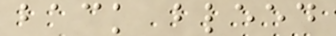back bleed
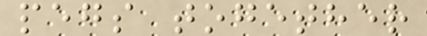pegs together
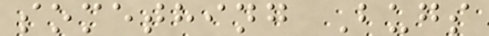something Bugs
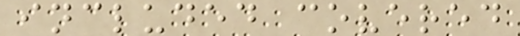included covered
